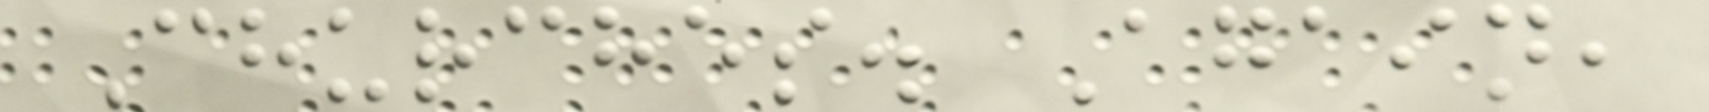Churches. Again,
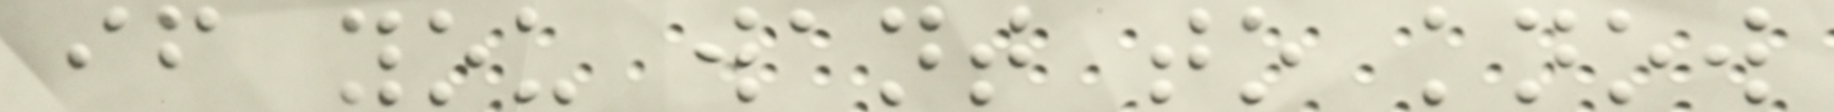if you want to know
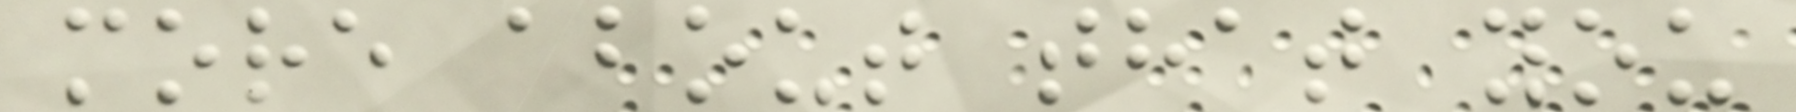more about that you
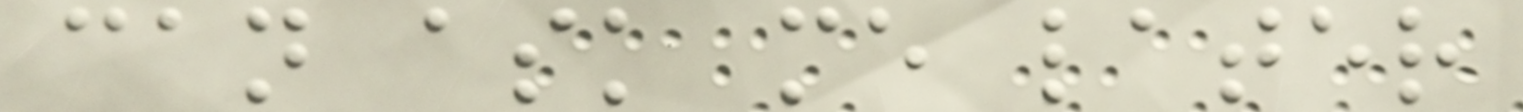can ask me later
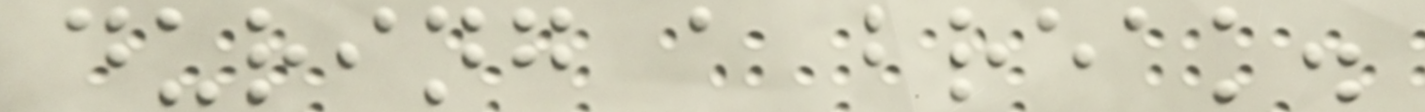during a break.
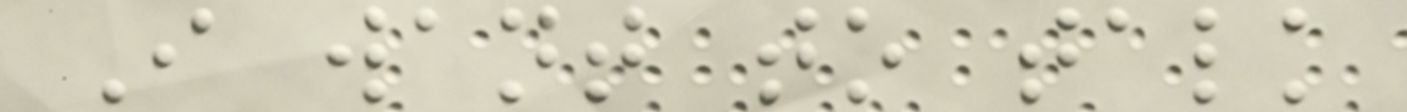I want to talk
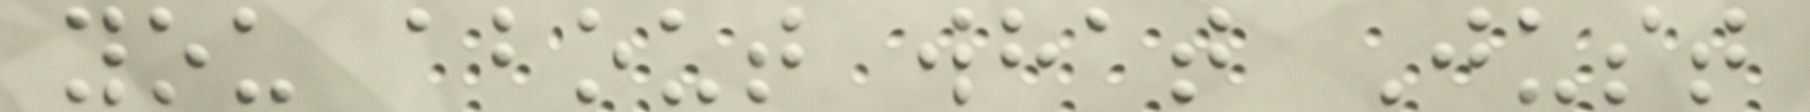you about what Just
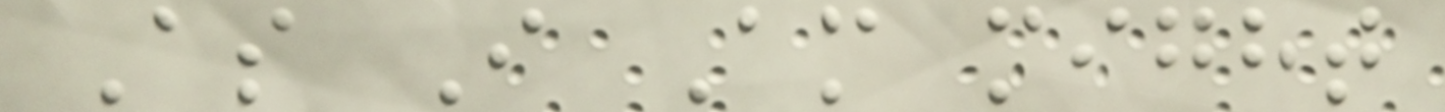As I Am might
